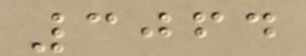3064
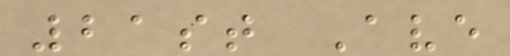21st Ave
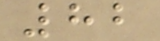82
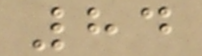84
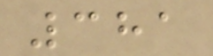381
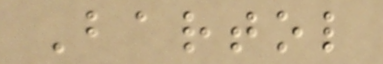Bartol
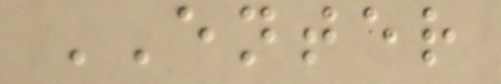ENTER
